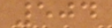504
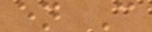en C
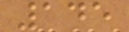145
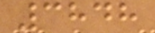3848
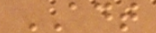ADT
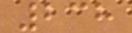238
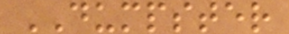DUMPSTER
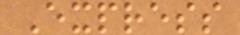Express
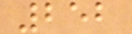252
